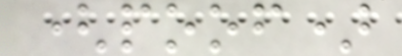(poof)
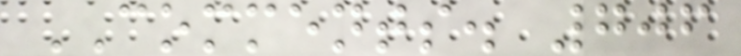COMMENTS. 706
